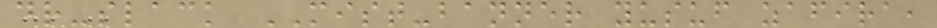dr-slack MIST-banner yusuf zafira,
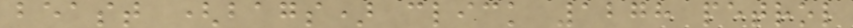beast (bags) click 1278 petrol
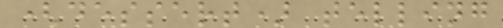(dessert) telling
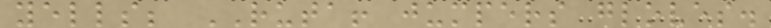yells; RUTA! jumpers gloves.
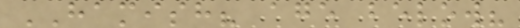HAMISH? age below?
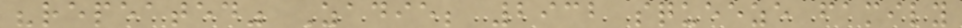"repeated" Zadie; 2932 squeeze family
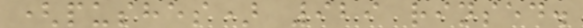(pushes) 929 rinsed.
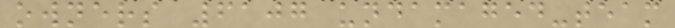owners 6107 undamaged-team
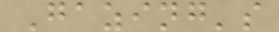Gazing's
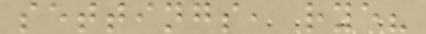settings, rye?
